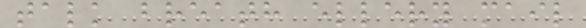talk breath ellery mail
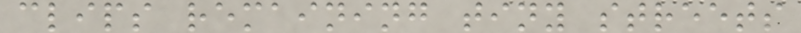clips remaining tiny streets
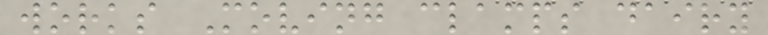works Moving clamps dairy
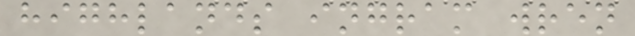highlands ingram wren
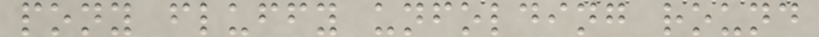pony fluffy unfolding round
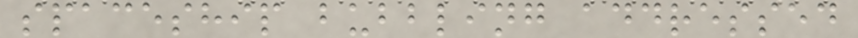spaceship bubbling addressed
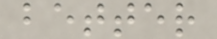better
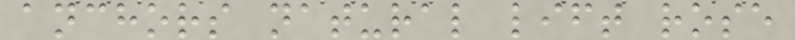anchors natural lift rose
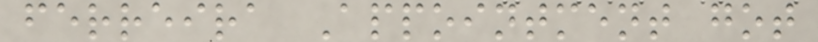ferreira Appointment got
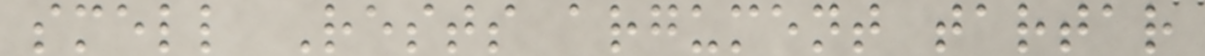smell Rests argument tartar
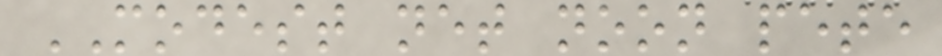MODEST net noon pete
